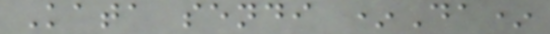Kata sendi *Da*
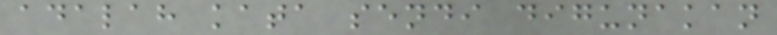adalah kata sendi digunakan
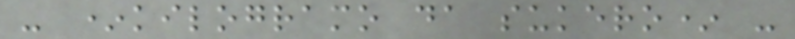- *kilogramo da sukero* -
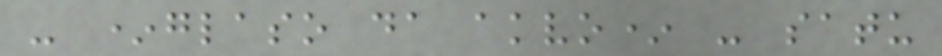- *glaso da akvo* - satu
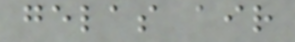gelas air
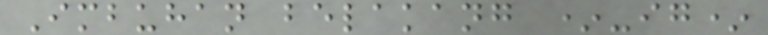Imbuhan belakang *-ig*
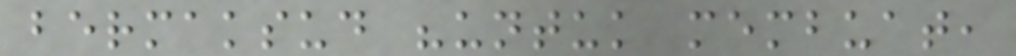bermaksud "untuk membuat,
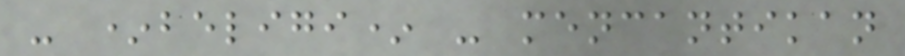- *beligi* - mencantikan
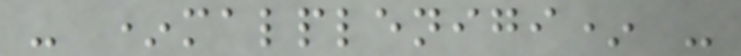- *malplenigi* -
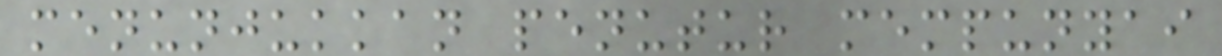menunjukkan penutur mempunyai
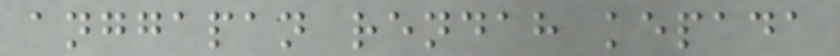anggapan rendah kepada
